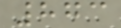873
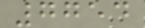7754
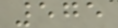575
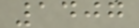1407
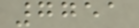7751
